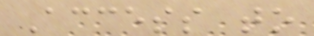Access to
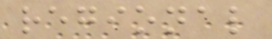regional
